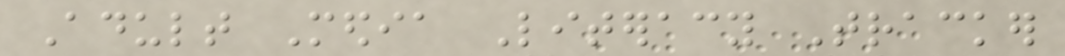Adult Media Literacy Tracker
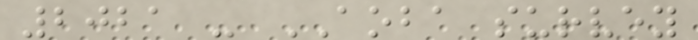2021 - AOBA survey
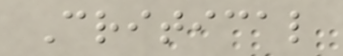Critical
